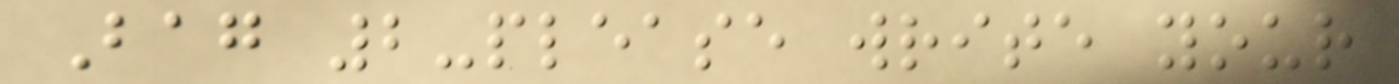Bag 2-please write your
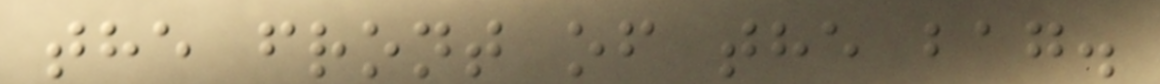the front of the bag.
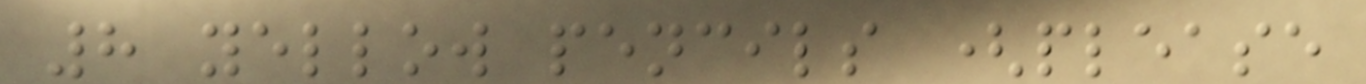8 yellow pencils (please
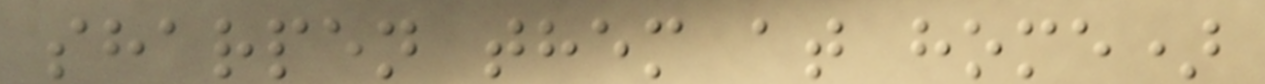sharpen them at home)
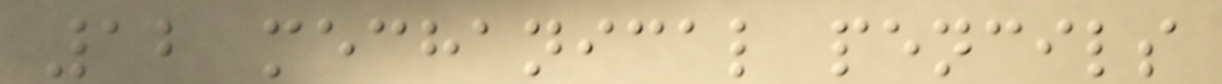12 mechanical pencils
